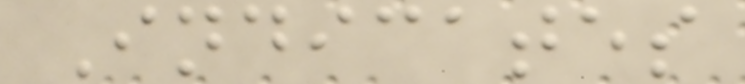Indicates
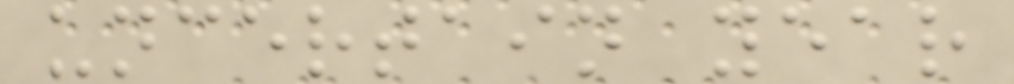uncertain year
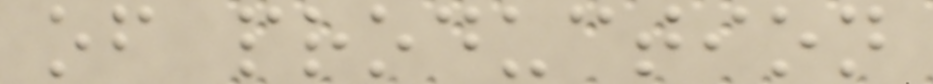of production
